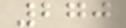270
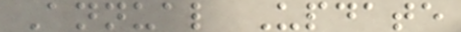Annual Update
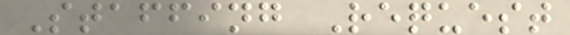Staffing Request
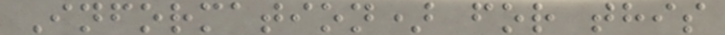Information) for this
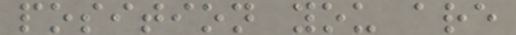position you are
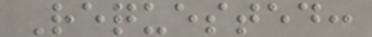Requested:
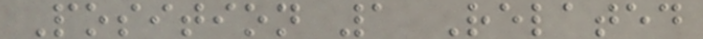Position 1 Related
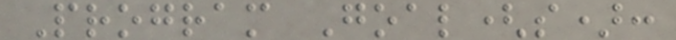Program Goal(s):
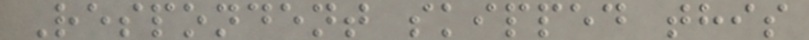Respondent skipped this
